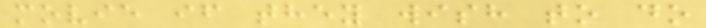movie if they wish to do
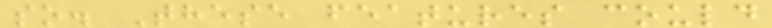so. These features could
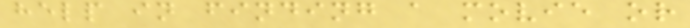help in finding a movie or
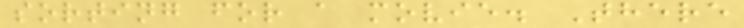sorting for a movie. There
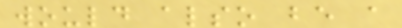would also be a
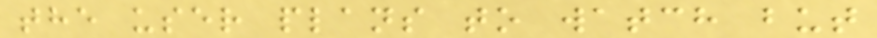the user plans to watch but
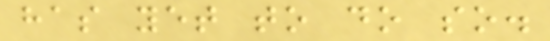has yet to do so.
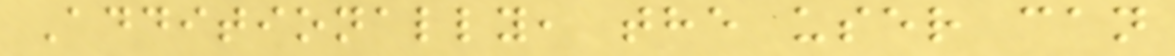Additionally, the user can
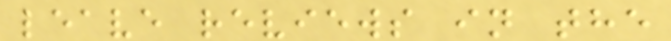leave reviews in the
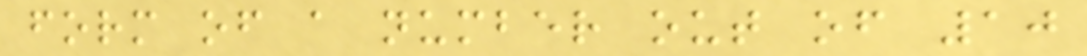form of a number out of 10
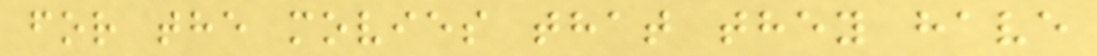for the movies that they have
